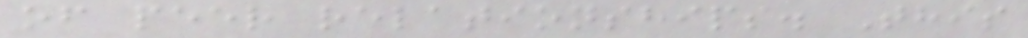of peer relationships. This
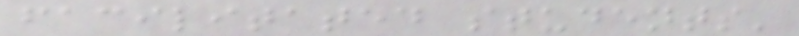facilitated students'
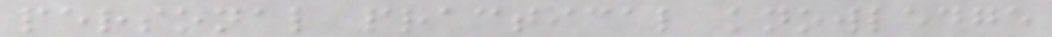personal practical knowledge
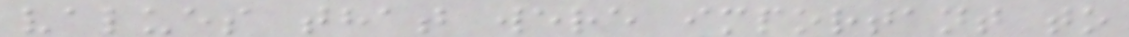values that were important to
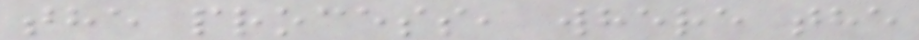the process, where the
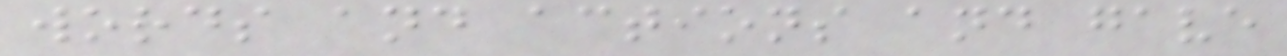words and actions and gave
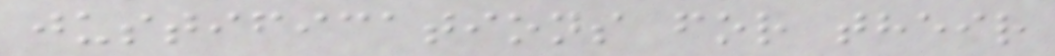justifications for their
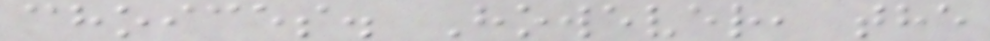choices. However, the
